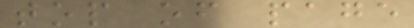top of page
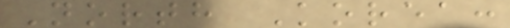North Korea:
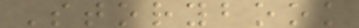Storybook
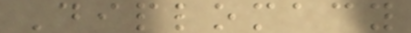Diplomacy
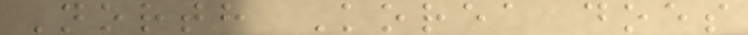North Korea does
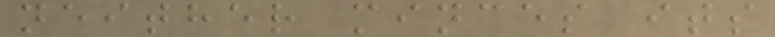neither minces its
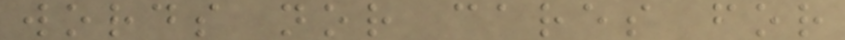words nor cares for
